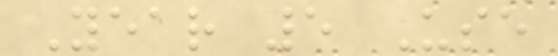Year 5 Use
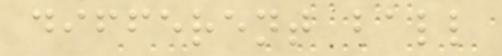different ball
